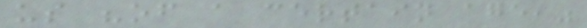us "of a certain age,"
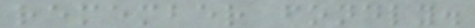remember fondly.
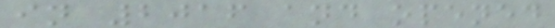in 2016 and opened
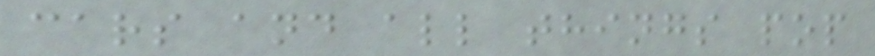cars and all things pop
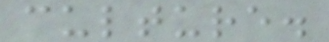culture.
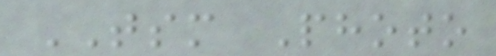TSM Photo
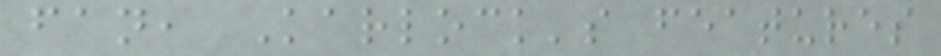fan, Karlock's features
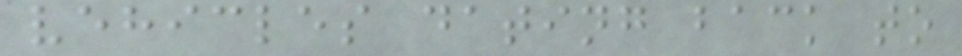vehicles dating back to
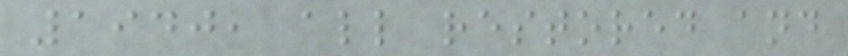1940, all restored and
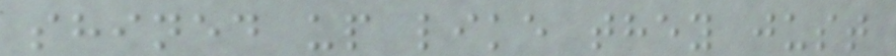shined up like they just
